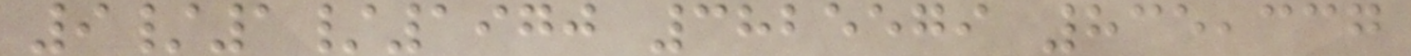9/1/1970 3825579 835,337
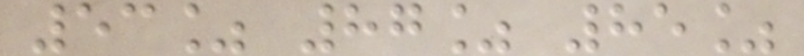53% 87% 85%
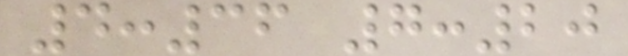4:36 7:20
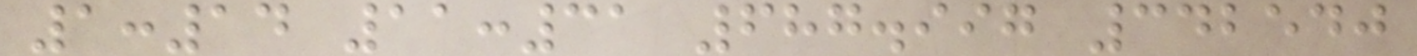1:14 11:31 687.997 342540
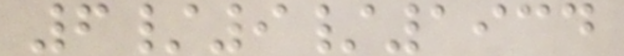6/9/1934
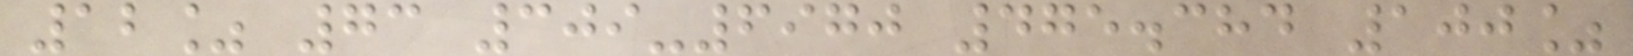12% 73 309-6970 475.384 100%
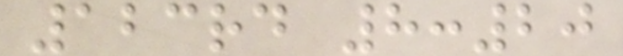123rd 8:20
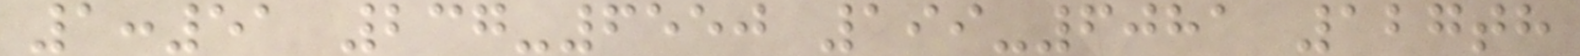1:51 237-6550 199-6081 127th
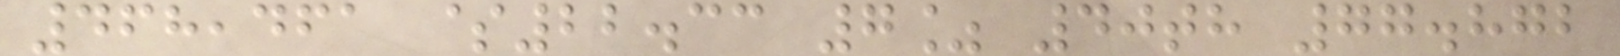468,461 $22.33 7% 40th 77.872
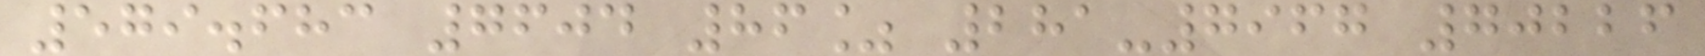579.683 7604 86% 281-7967 70226
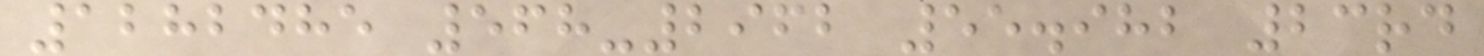1282485 568-2962 55.982 23rd
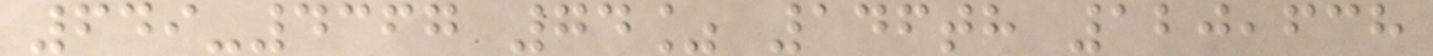649-4367 74% 146th 120,638
